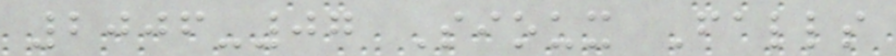2006-07 Sioux Falls
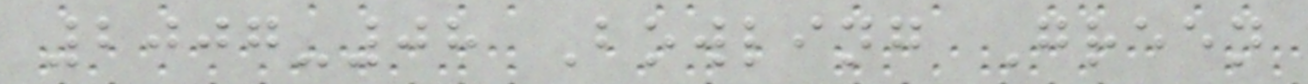2007-08 Bowling Green
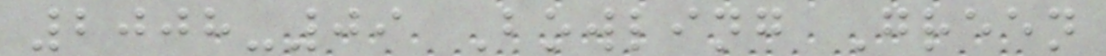2008-09 Bowling Green
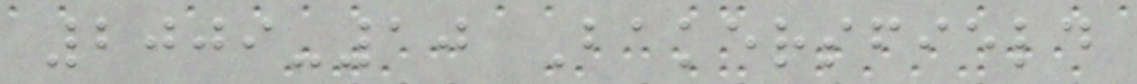2009-10 Bakersfield
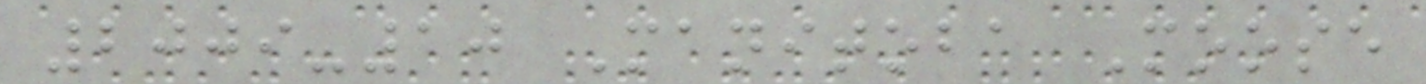2009-10 Manitoba Moose
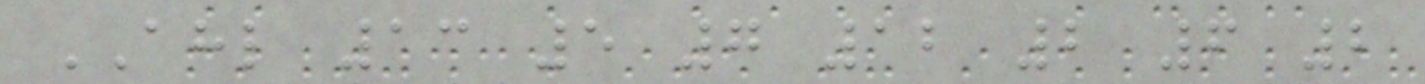AHL 13 5 7 12 2 6 2
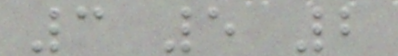3 5 2
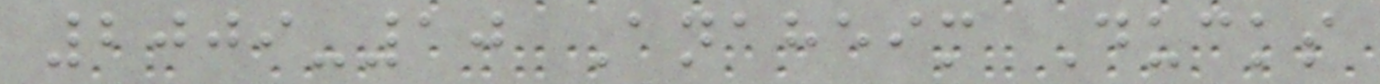2009-10 Anaheim Ducks
